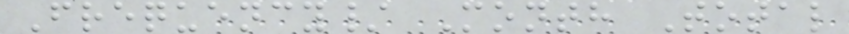Frequency/ Month Total
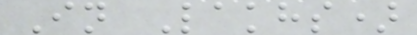In Lakhs)
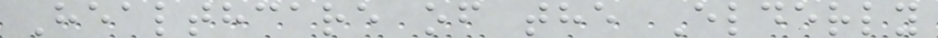Healthcare of the Elderly
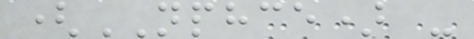(NPHCE) -
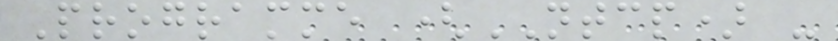Programme (NTCP) -
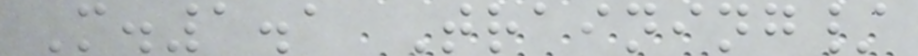M.1.1 Training/
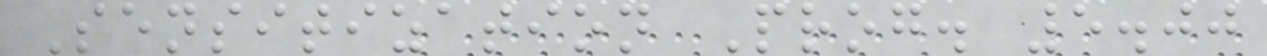Sensitization Prog. 5.00
